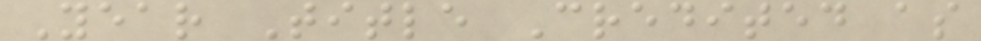Year Title Credited as
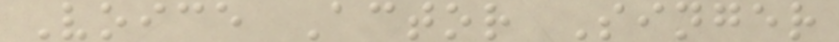Voice Actor Singer
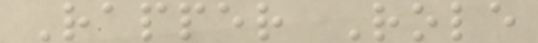Rapper Role
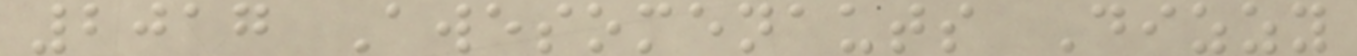2017 Awesomenauts Dizzy
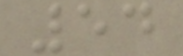54
